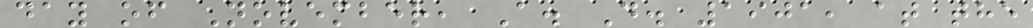day of November, A. D. 1901, at the
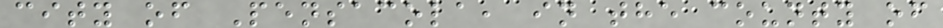city of Pensacola, in the county of
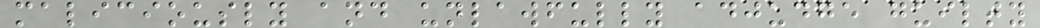maliciously and unlawfully adjudge guilty
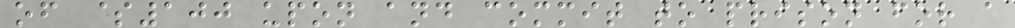of $100 upon and commit to prison for a
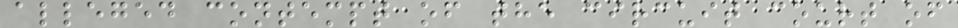alleged contempt of the circuit court of
